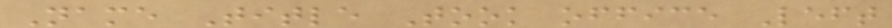Name Title Took office Left
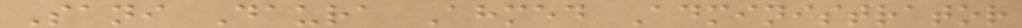Sani Daura Ahmed Administrator
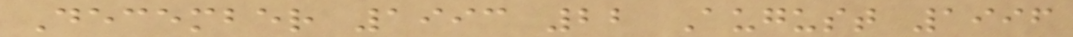December 1993 22 August 1996
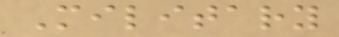Military
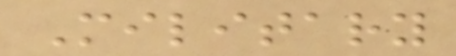Military
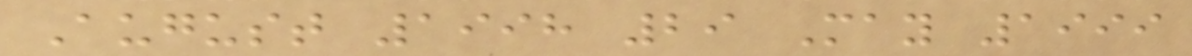August 1998 29 May 1999
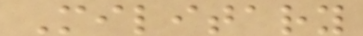Military
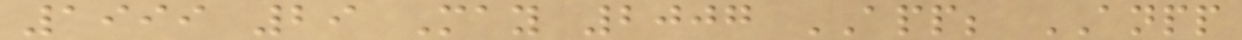1999 29 May 2007 APP; ANPP
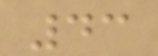43
